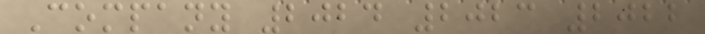Company 2024 2023 2022
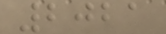2021
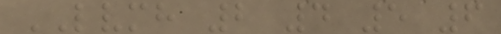LVMH 2 4 5 6
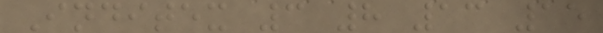Inditex 3 8 13 15
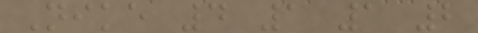Nike 4 1 1 2
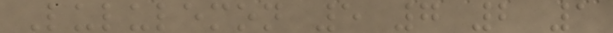Lululemon 5 7 2 1
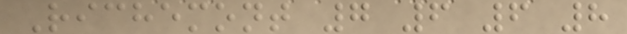Richemont 7 6 6 8
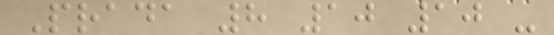Prada 8 10 10 -
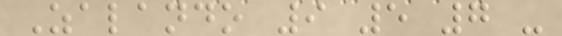Zalando 9 5 7 -
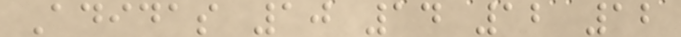Adidas 10 14 12 12
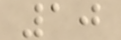10
